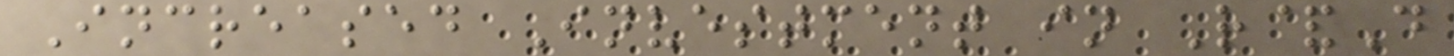Increased Investment in R&D
